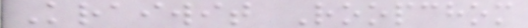Kraiwit Roopchom
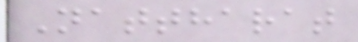Nattharat
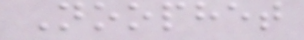Noophet
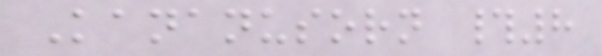Kananusorn #8
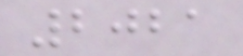2021
